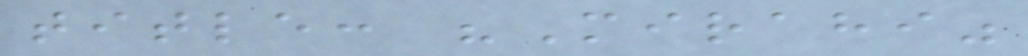title: "Mirahi"
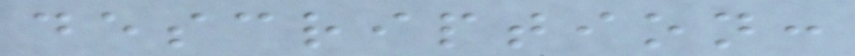description:
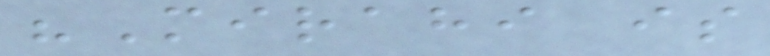"Mirahi is
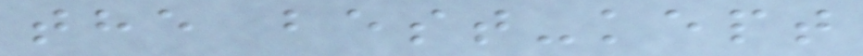the best-kept
